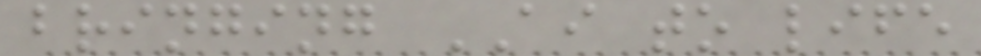bringing AI to life
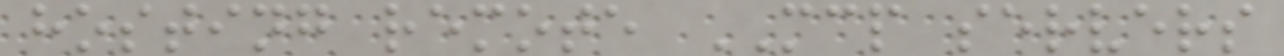hosting remote MCP servers
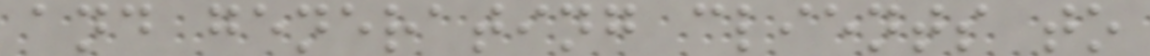and generating clients to
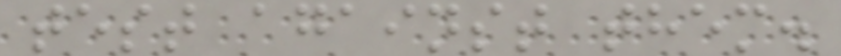test against them.
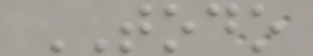TODO
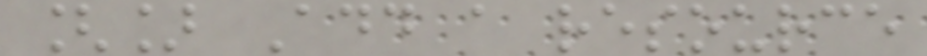[] Add a resource
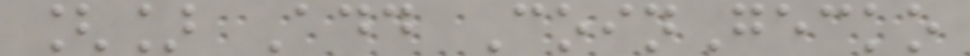[] Add CoinGecko
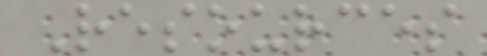Resources
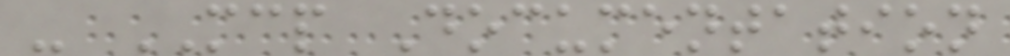- MCP Documentation
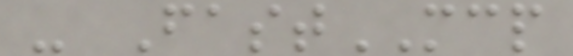- FastMCP
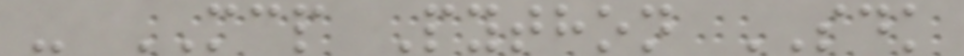- MCP Python SDK
